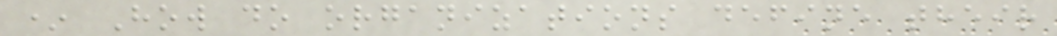* How do organizations define their
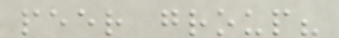peer group?
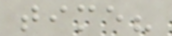time?
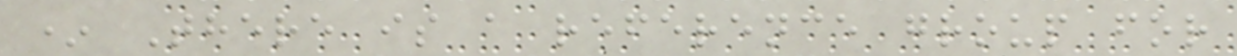* There is a reference group for
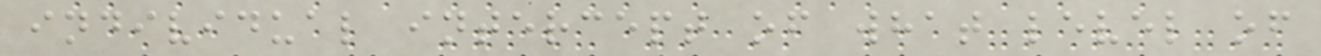individual intercept of what level of
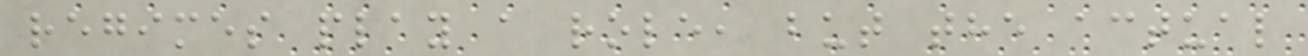regimes play a role, but the actual
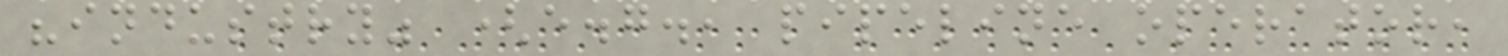"industry" (e.g., pipeline operator,
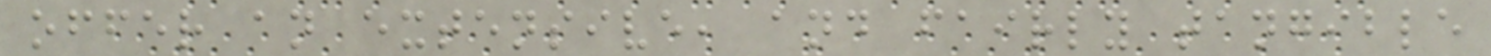offer an extensive, and fairly tangible
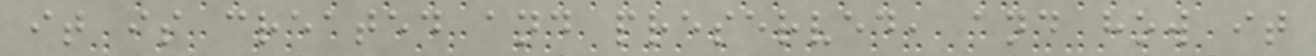it is created and preserved, and how it
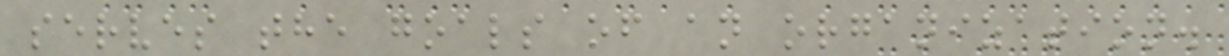serves the goals of an organization.
